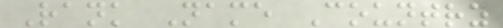Rank Name Country
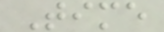Time
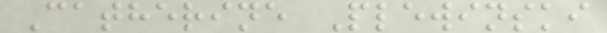Catherine Plewinski
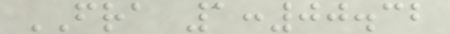FRA 1:00.32
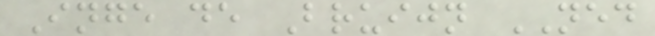Inge de Bruijn NED
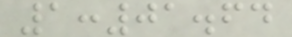1:01.64
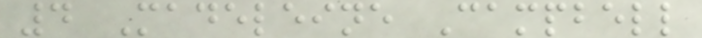4 Madeleine Campbell
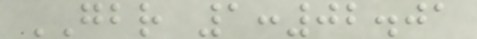GBR 1:02.01
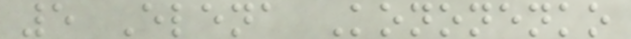5 Elena Kononenko
